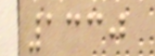1330
